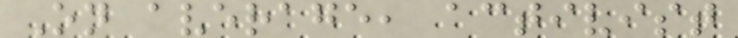On average, activist
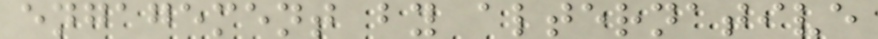engagement by alternative
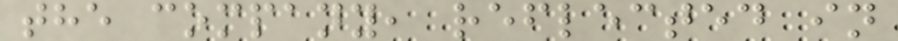the company, reflected in
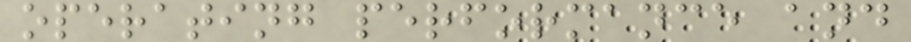operating performance and
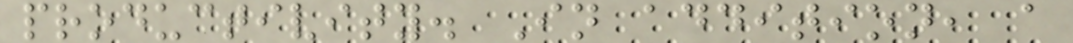productivity. In addition, a
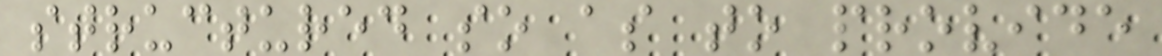structured so as to provide
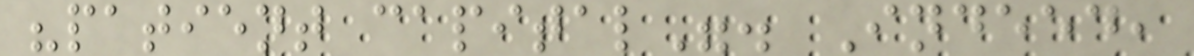"patient capital". Indeed,
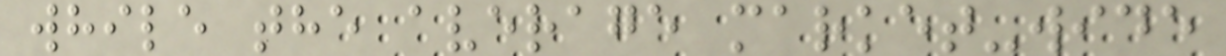while the average market-wide
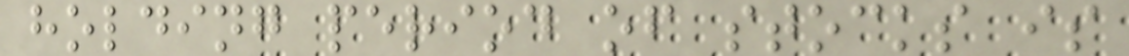holding period of stocks is
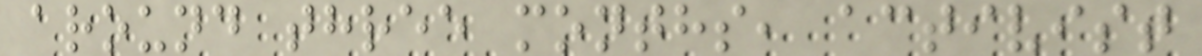around three months, activist
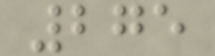275
